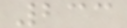233
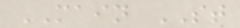MAIN ST
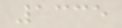1335
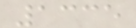1335
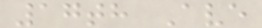17th Ave
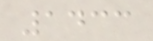1433
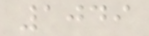1049
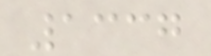1337
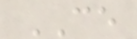CE
